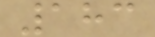183
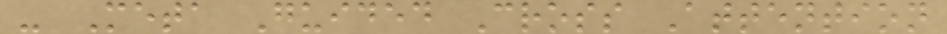- Meta Guided Cross Attention
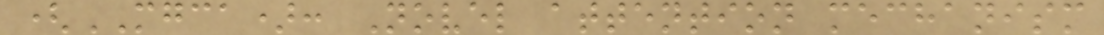(MGCA): Novel attention mechanism
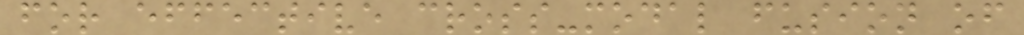for effective cross-modal fusion of
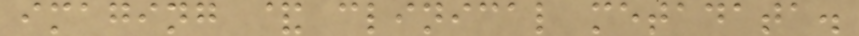imaging & clinical metadata.
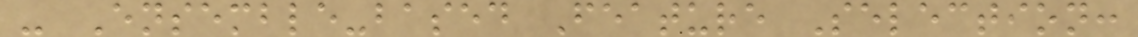- Ensemble-based Feature Selection:
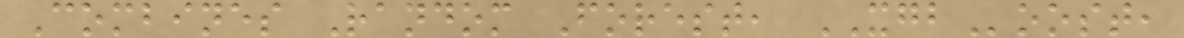Combines Random Forest, XGBoost,
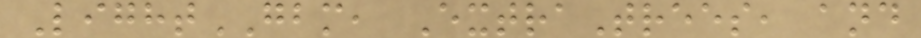LightGBM, ExtraTrees, and
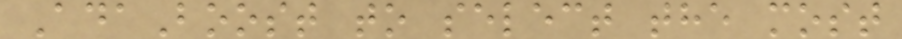AdaBoost to select the most
